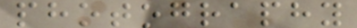photography
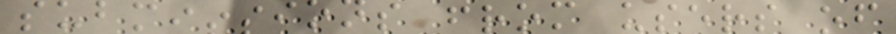submissions from users of
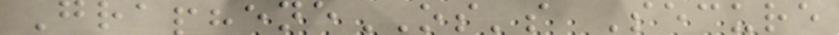GrapheneOS's Secure
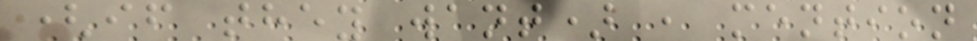(if they want) , mention
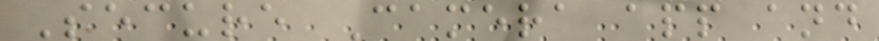Secure Camera app and
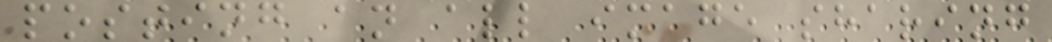posting an all image sharing
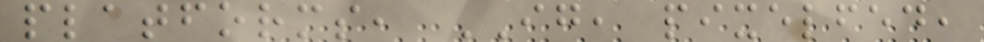platforms, IG, pixelfed,
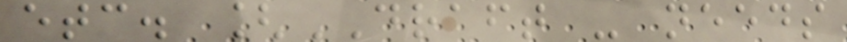etc. [DRAFT - needs
